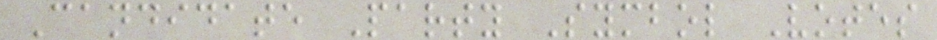Candidate Party Symbol Votes
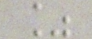%
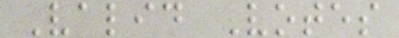Valid Votes
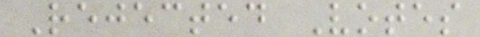Rejected Votes
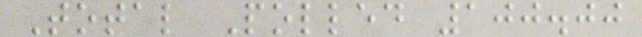Total Polled 100.00
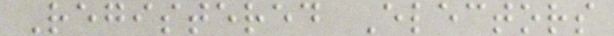Registered Electors
